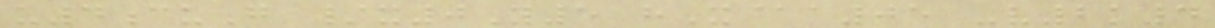u4cuG /x0Y5 hX@a05 -v2k4
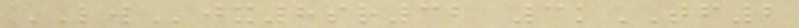LWjx8sr32 3kTF2
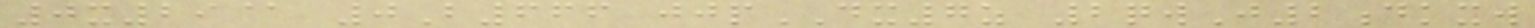0x29@ 0B666 jjpDX7z 2qwJ2dkxw
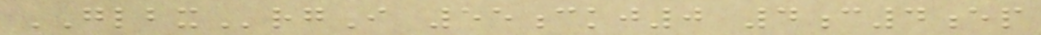GLBXrgI 55ckj0 4c4ep
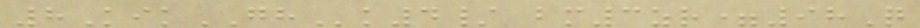8KikGHk4/ bm3zr=98Q
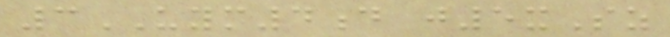3UYM4d j5xSz
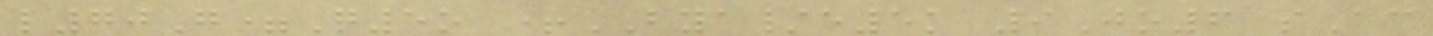l70G=Q5o +BYA/e5k 9Jo6 sAc
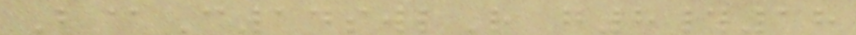B@C14swlR g8#18
